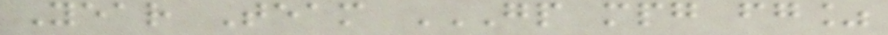Year Team GP MPG FG%
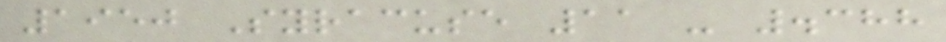1950 Syracuse 11 - .388
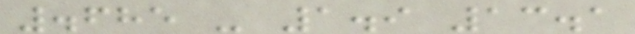.685 - 1.9 13.1
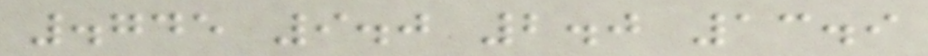.745 9.0 2.0 13.9
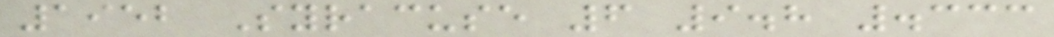1952 Syracuse 6 9.8 .333
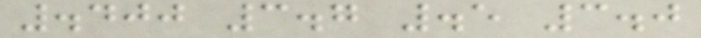.400 3.7 .5 3.0
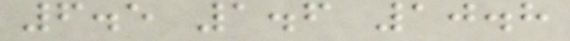6.5 1.6 10.8
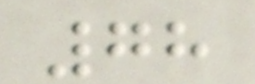78
